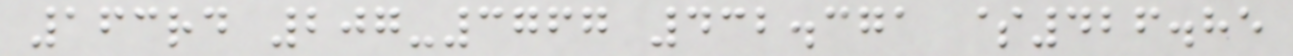163rd 207-3767 432.371 $426.85
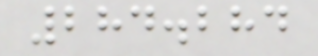284.284
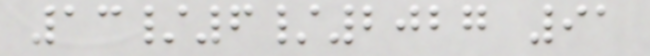13/6/2027 91
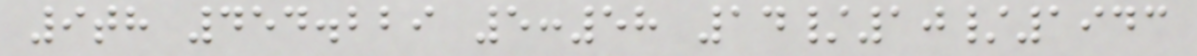9th 454.229 5:58 14/10/1943
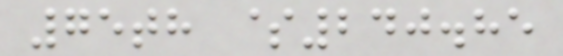75th $240.85
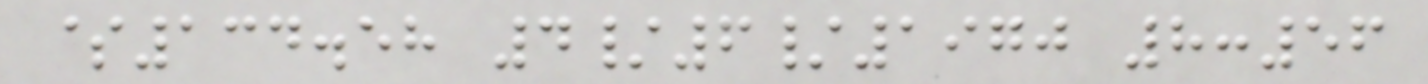$134.58 4/6/1970 8:56
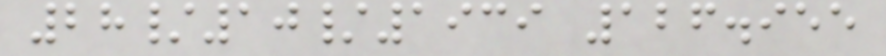28/10/1939 126.955
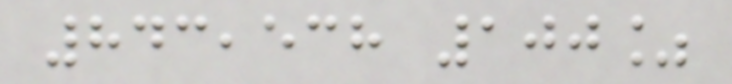843,538 100%
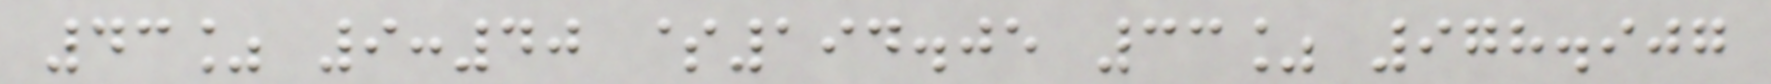43% 9:40 $194.05 33% 978.907
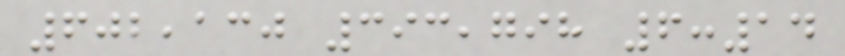602,130 393,798 6:14
